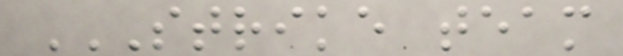STRIKE TEAM
